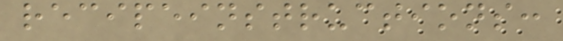recipeinstructions:
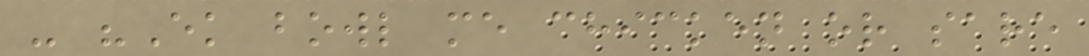- "Ek bowl me chicken or sare
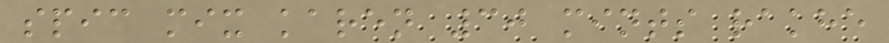spic mix karen 30 mints rakhe
